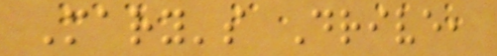Mary's Drive,
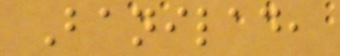Banilad,
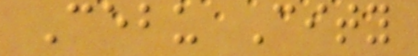Cebu City
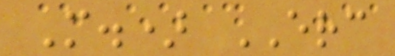M.) ERC
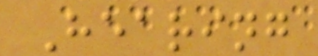Hearing
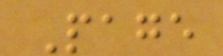Page
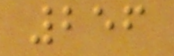256
